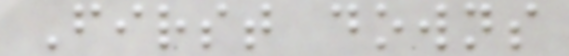First downs
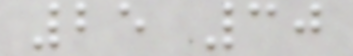25 30
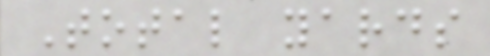Total yards
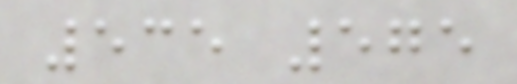535 575
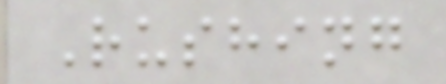Rushing
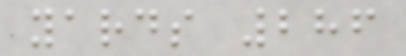yards 286
